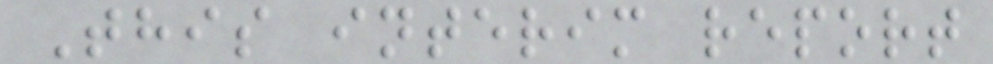This interim report
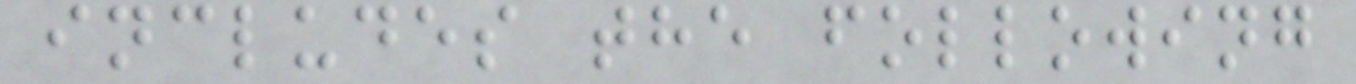includes the following
